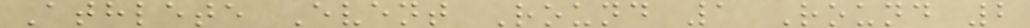Athlete Event Round 1 Round 2
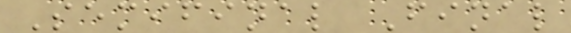Semifinal Final
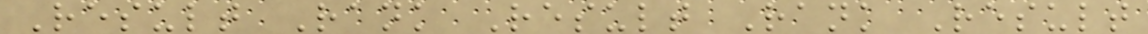Result Rank Result Rank Result
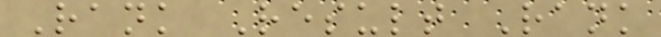Rank Result Rank
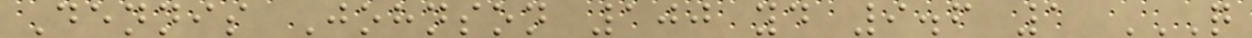Dennis Johnson 100 yd 9.6 1 Q
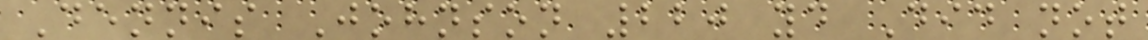Dennis Johnson 220 yd Did not
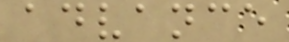advance
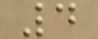4
